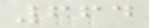664
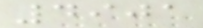4901
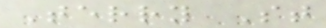Terry St
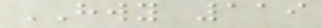HWY 119
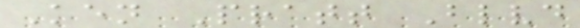Ken Pratt Blvd
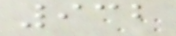932
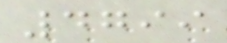4799
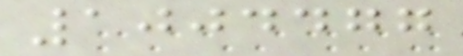1004477
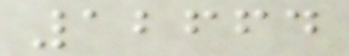12664
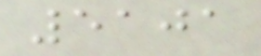5101
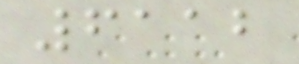6112
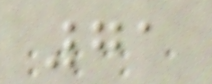71
